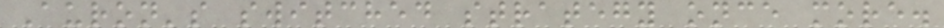Auron's switched strategy once more.
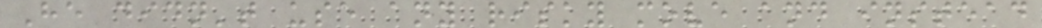He didn't use any risky move and instead
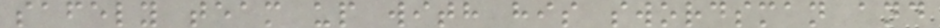safely team up with his swordsman and
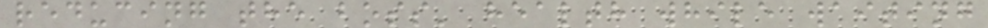reducing the boss' health while waiting
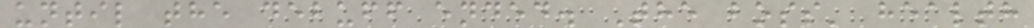until the debuff ended. The boss' health
